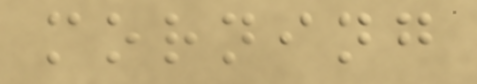morning
